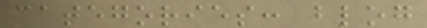categories: blog
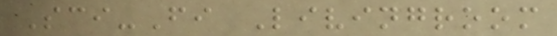Sci-Fi Livingroom
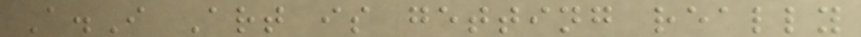A.I Art is getting really
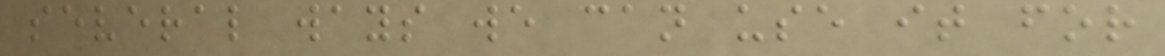several ways we can use it for
